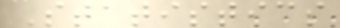Statistics
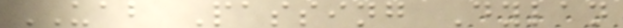UAB Passing Dylan
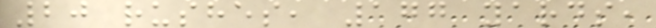20 rushes, 177 yards,
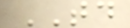TD
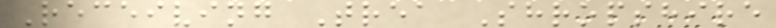Receiving Trea Shropshire
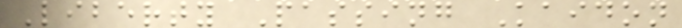Liberty Passing Kaidon
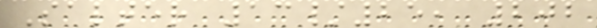Salter 13/25, 202
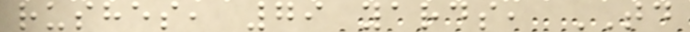rushes, 79 yards, TD
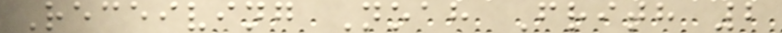Receiving Noah Frith 2
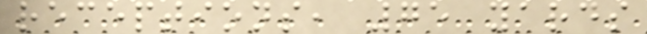receptions, 75 yards
